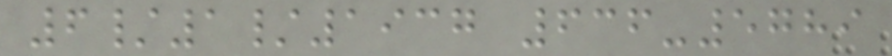6/1/1937 636-5789
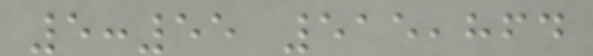5:55 515,864
